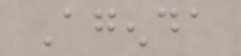Agenda
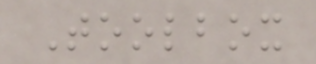Toolbox
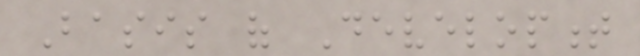Basis of Development
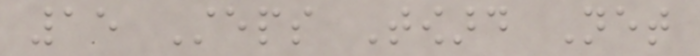15 Steps Toward Net
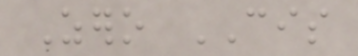Zero CIS
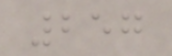257
